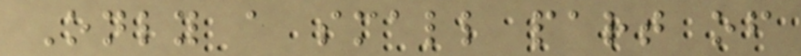Only a small part of
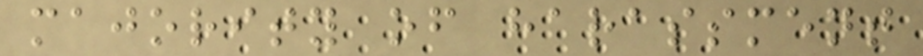majority of harassment
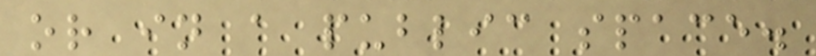or in a public space.
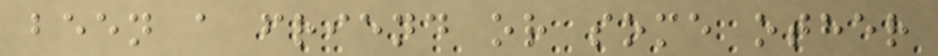been a friend or some other
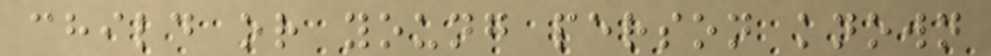child or young person known
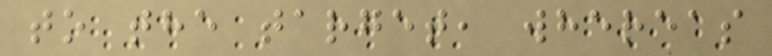to the target, whereas
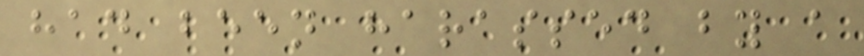had been harassed by a
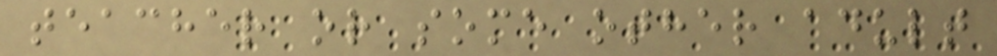teacher or some other adult
